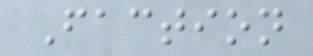Faction
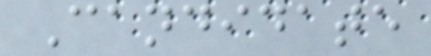Candidate
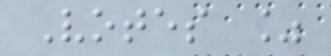Votes %
